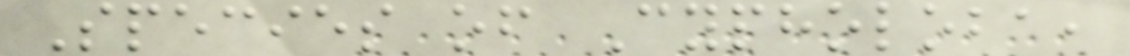Species of Cypholoba,
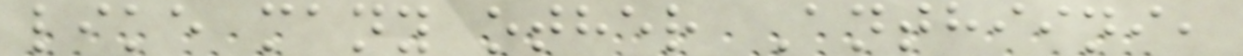like many other Anthiini,
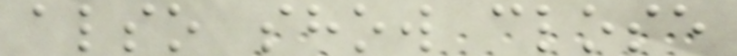also show close
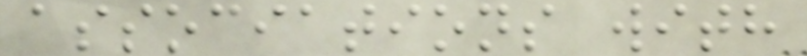associations with
